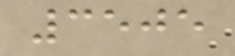3505
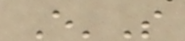E'S
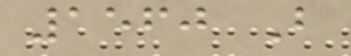1560 B
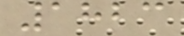1823
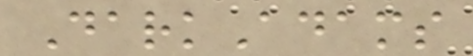DarkAdams
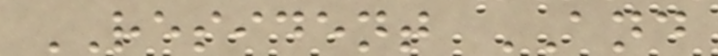RESIDENT AND
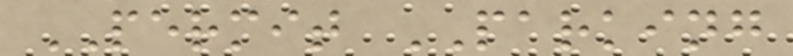PERMIT PARKING
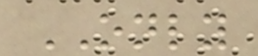ONLY
